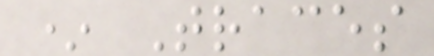* Traces
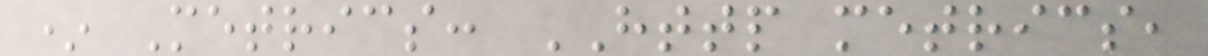* Metrics: HTTP metrics,
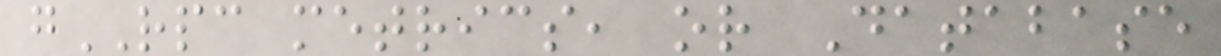gRPC metrics, or Database
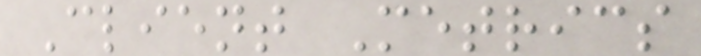Client Metrics
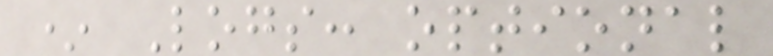* Logs: optional
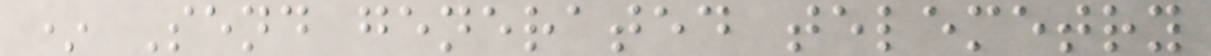* Send generated telemetry
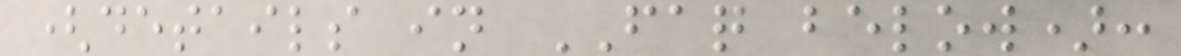(details in FAQ below):
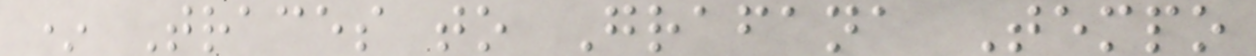* Traces to Grafana Tempo
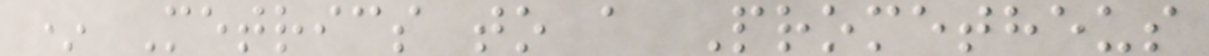* Metrics to a Prometheus
